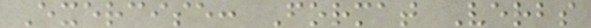Exercise: Format Verbs
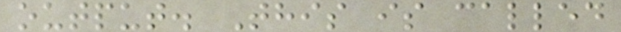output. This is called
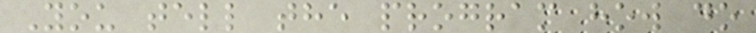You tell the program how do
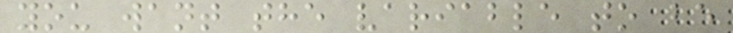you want the variable to be
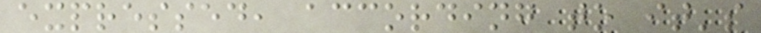expressed, according to it's
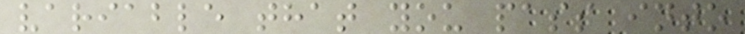variable that you pass into
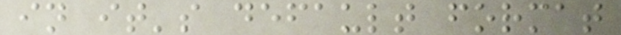in it's default format
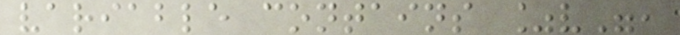variable contains %v",
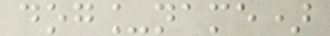dog_name)
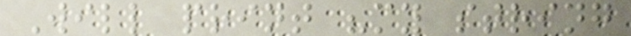Will print "my string
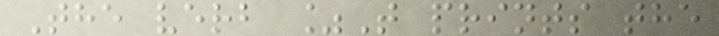The verb %T prints the
